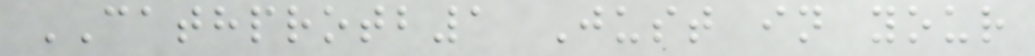CATHPROTB1 Just in your
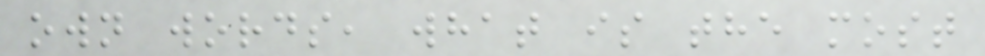own words, what is the most
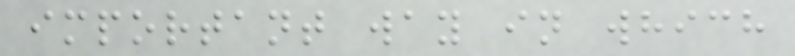important way in which
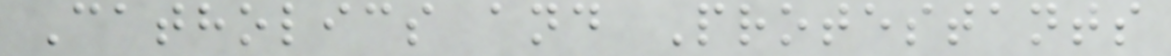Catholics and Protestants
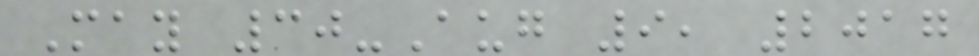May 30-Aug 9, 2017
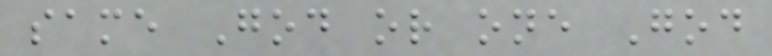same God or one God
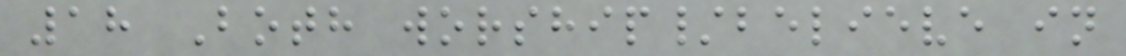18 Both worship/believe in
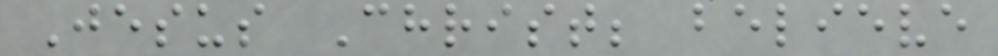Jesus Christ; believe
